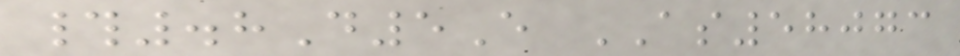#.8D5E AS58073
